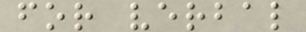for verbal
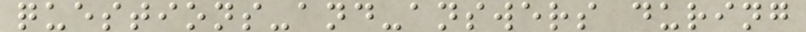questions-and-answers during
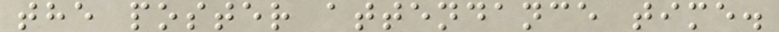the poster attendance time.
